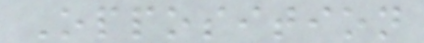Opposition
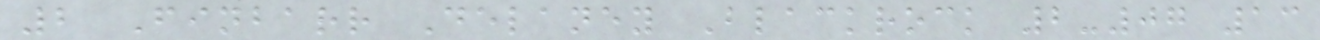2 Finbarr Delaney Blackrock 2-07 13
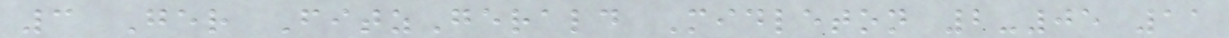3 Ger FitzGerald Midleton 2-05 11
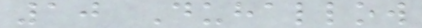10 Duhallow
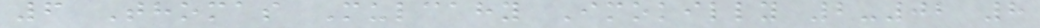6 Thomas Mulcahy Imokilly 2-02 8
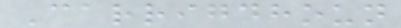Carrigdhoun
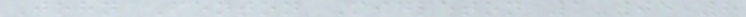John Fenton Midleton 1-05 8
